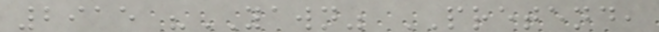2915 "YAWN" PRETEND,
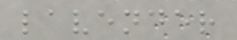lavender
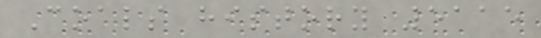Coals history 5115
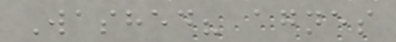Washed? agnes
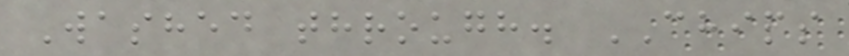Washed through. CHIPS
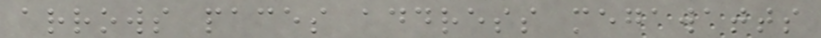arrows paces address megawatts
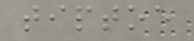tiptoe
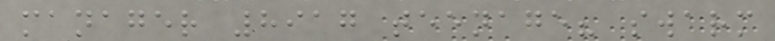manager 8917 teenage? swarm
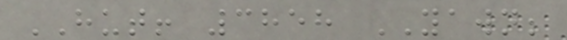HUT! 3858 YAWN;
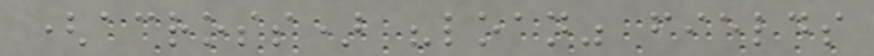(across) "loan" fields
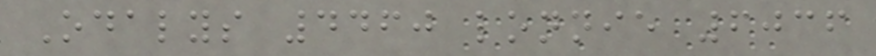Odalys 4460 lonnie 6036
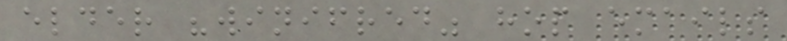elder "winifred" hop emails
